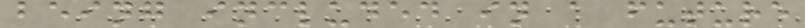being included in a future
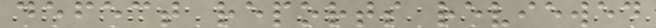defect reports reviewed
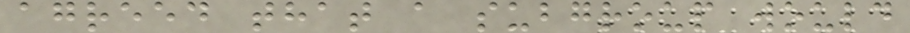agreed that a subgroup would
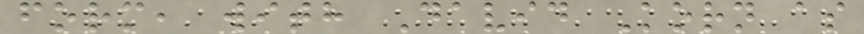form, with David Korn as
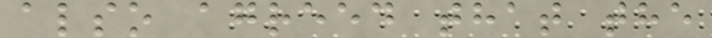also agreed that the
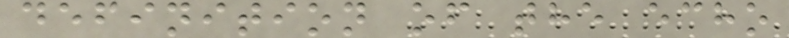definition of the echo
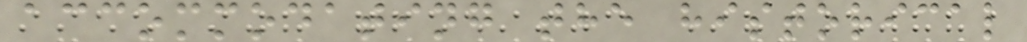accommodating the historical
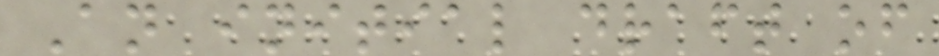An initial draft of
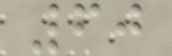60
